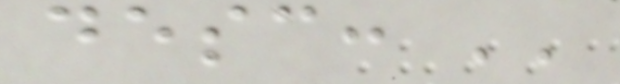desc: ''
